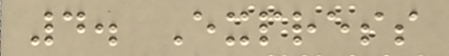4. Express
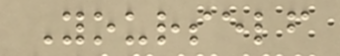Yourself
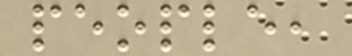people,
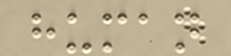human
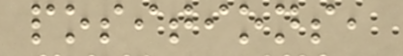positions,
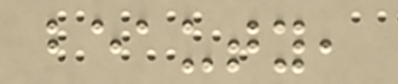beauty,
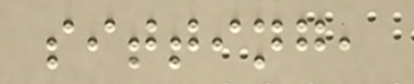sitting,
